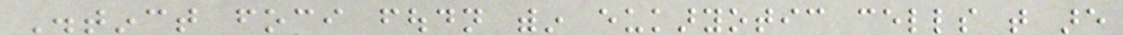Distinct foci foudn within eukaryotic cells that are
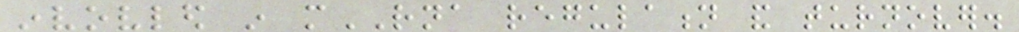invovled in mRNA regulation and turnover.
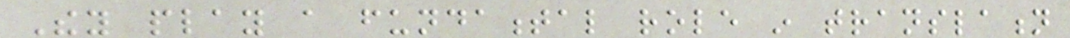They play a fundamental role in translation
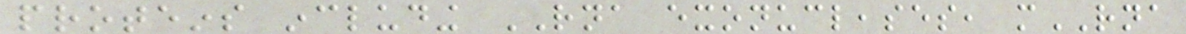proteins including RNA exonucleases, mRNA
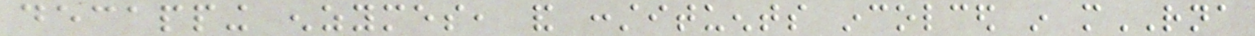decapping enzymes, and constituents incolced in mRNA
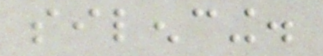silencing.
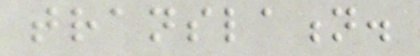translation.
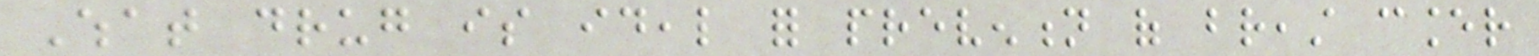What drug is ideal for prevention of breast cancer
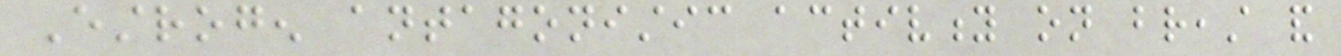Estrogen antagonistic activity on breast and
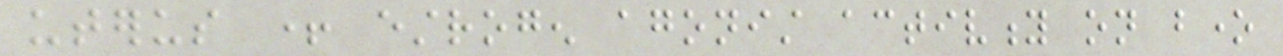uterus + estrogen agonist activity on bone
